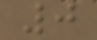0
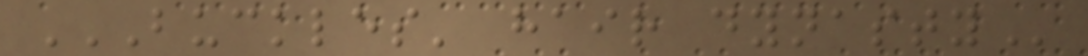BUCKLES' HAIR DYNASTY
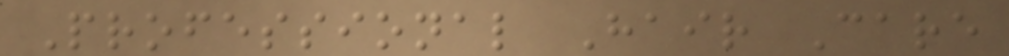Professional Hair Care
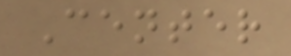Center
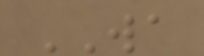WA
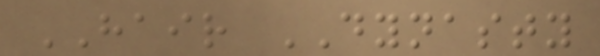HAIR DYNASTY
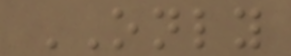ONLY
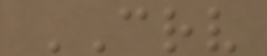CRV
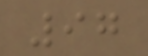97
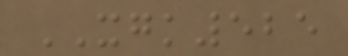XGK525
